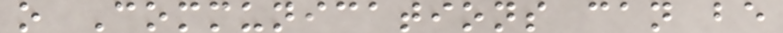o Communications can be
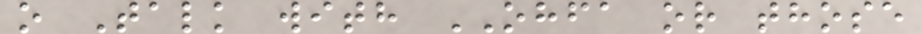o Talk with OHFA or those
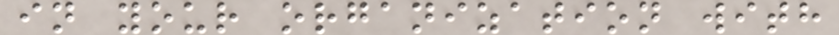in your organization with
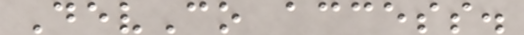DevCo access.
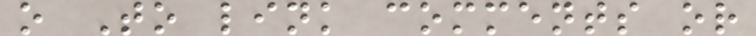o To link comments or
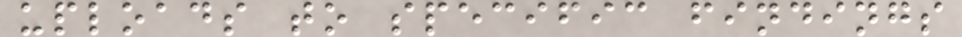uploads to specific findings
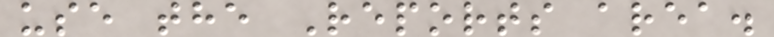use the Reports area.
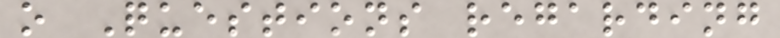o Questions regarding
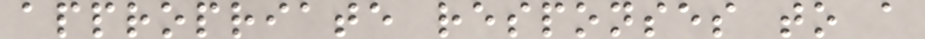appropriate responses to a
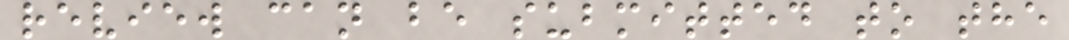review can be submitted to the
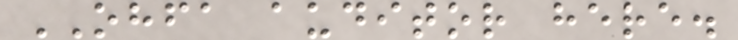OHFA auditor here.
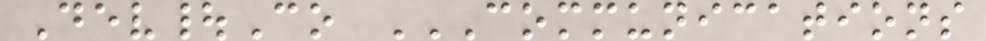Dev|Co COMMUNICATIONS
